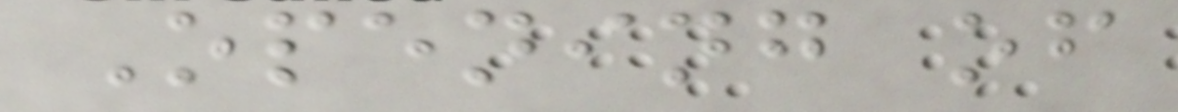Opening of
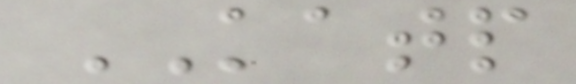KATP
